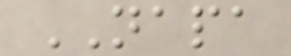NAPA
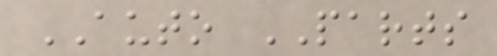AUTO PARTS
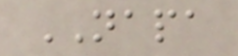NAPA
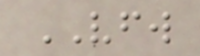VFW
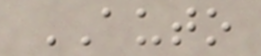AUTO
